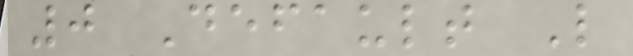0 Default L
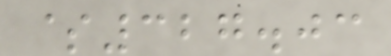$327.03
